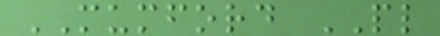MUMFORD PL
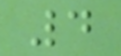4
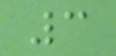3
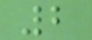2
